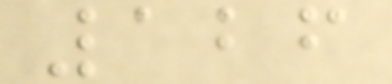126
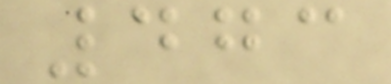473
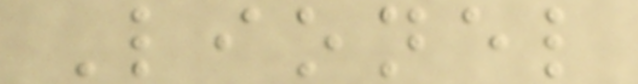Lionel
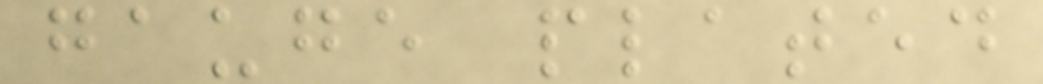gauge plated
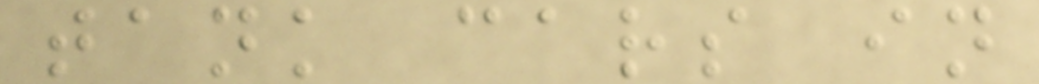tank cars in
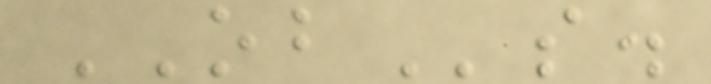OBs.
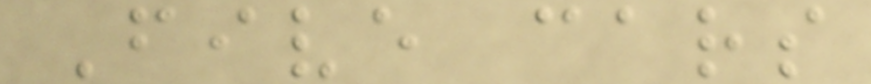Five cars
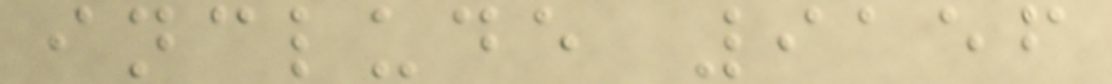include 9156
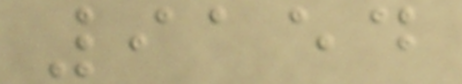9154
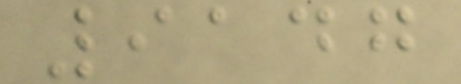9147
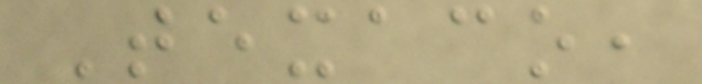Texaco,
